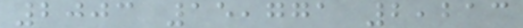2003 15,771 2,213
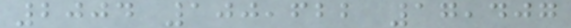2004 100,622 17,407
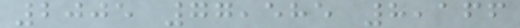2005 77,585 8,166
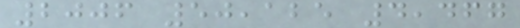2006 50,125 4,467
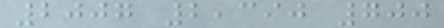2007 2,390 700
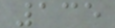135
